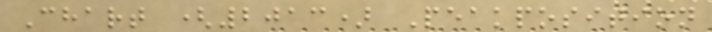Chart (2013) Peakposition
